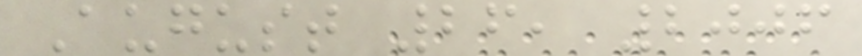August 26, 2006
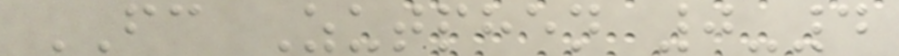FC Zutphen 0-4
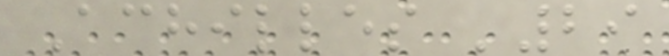Achilles '29
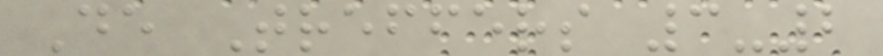De Treffers 3-2
